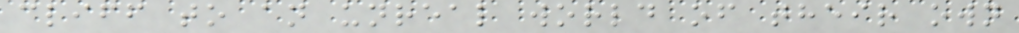cliff to an unreal world of their own
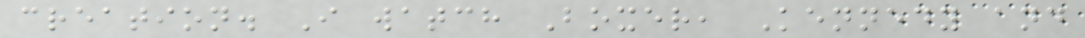creation. I watch Boxer, Kennedy and
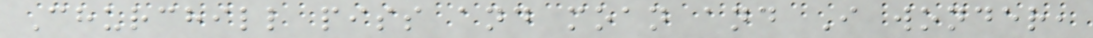Churchill piss and moan and I wonder,
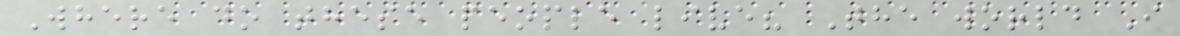Where do these people live? The world I
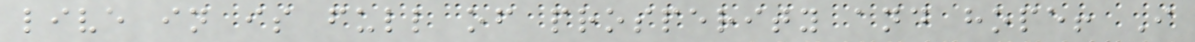live in is full of prosperity and hope! I
